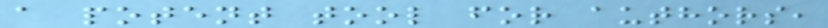a potent tool for authors,
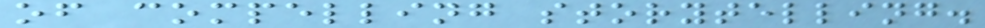of compelling storytelling.
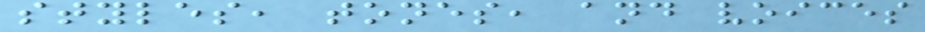styles, tones, and voices
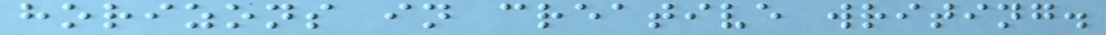horizons in creative writing.
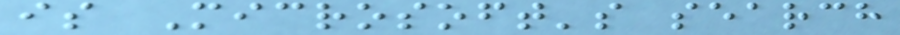is Microsoft's search
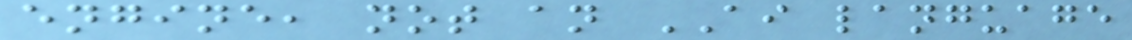engine, not an AI language
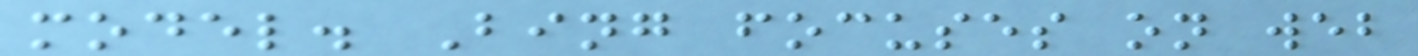model. Bing focuses on web
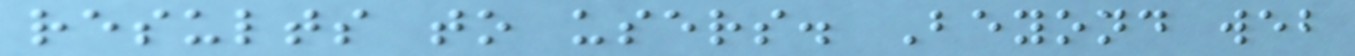results to users. Beyond web
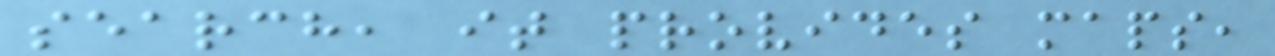search, it provides maps,
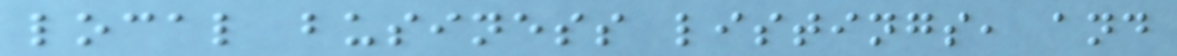local business listings, and
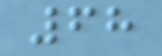68
